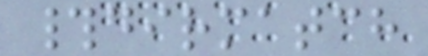#dirmatch
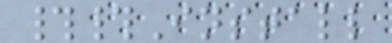##Install
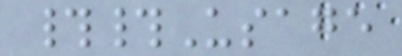##Usage
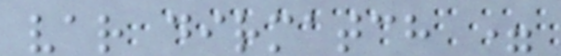var dirmatch =
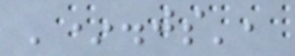'*.js',
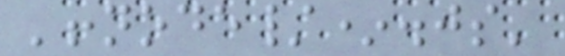'!node/*.js'
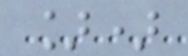])
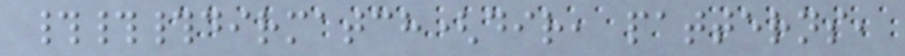###dirmatch(dir, patterns,
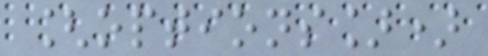[options])
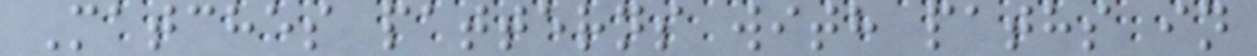Matches patterns with paths in
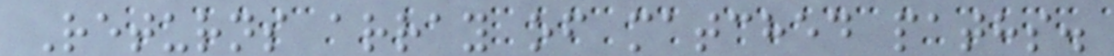Returns array of matched paths.
